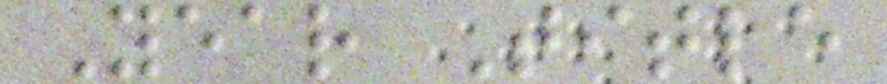Year Title
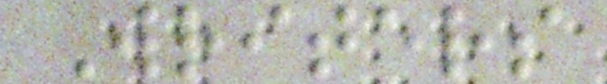Writers
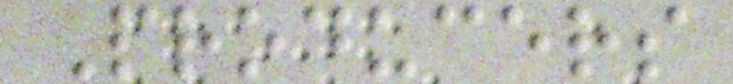Producers
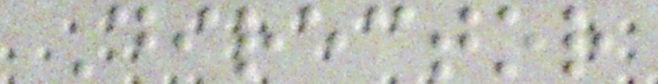Director
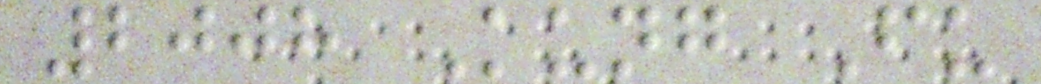2008 Kung Fu
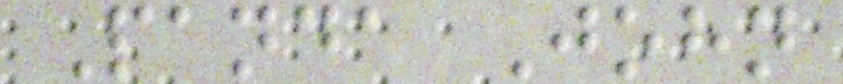Panda John
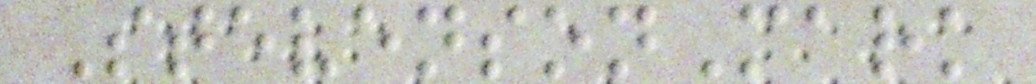StevensonMark
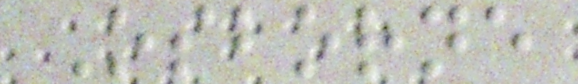Osborne
